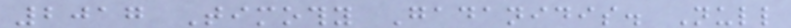2017 Timothy Gadanidis. Null
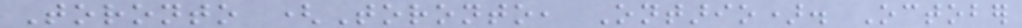Toronto (Toronto, Ontario). October
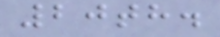20th.
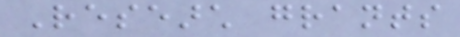Research grants
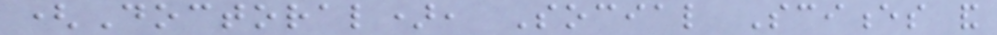(Doctoral), Social Sciences and
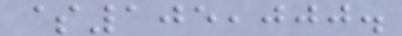$105,000.
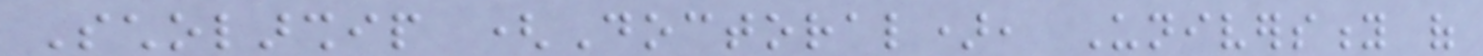Scholarship (Doctoral), University of
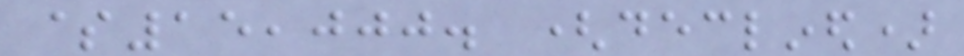$15,000. (declined)
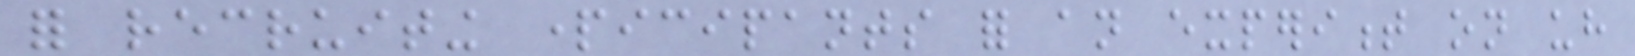for recruiting participants for an experiment on uh
